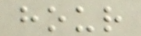hour
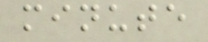minute
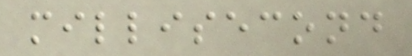millisecond
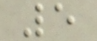5
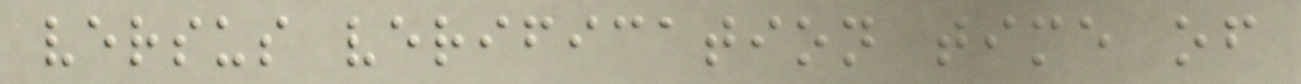versus verification time of
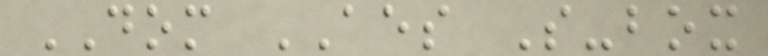DOM AES S-box
